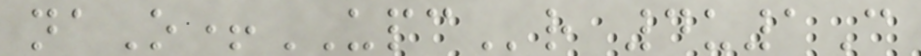naO+UPCr 4u1C
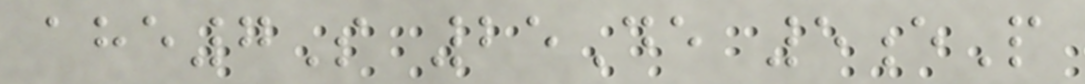ahe7S 25De 5eP
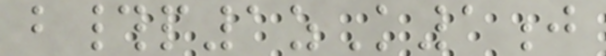b#p1zK1j
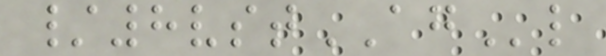/8vstAGl
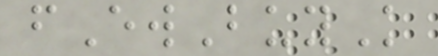fEwBuyK
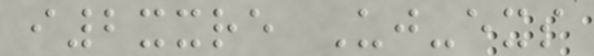i2xxre Uj-exs
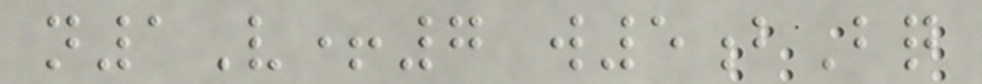n1V+7 w5bBq
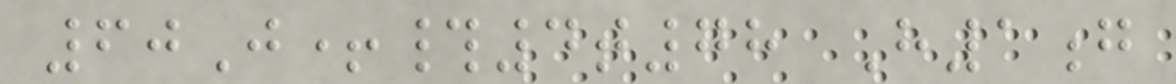60J+#4t78 H1g
